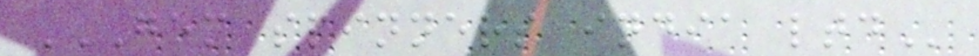GEM SPINNERS INDIA LTD
